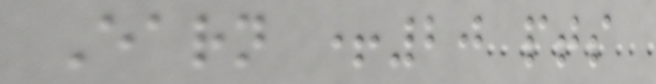Earn +20 pts
